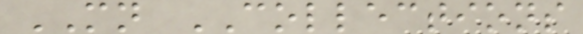MN COLLECTIONS
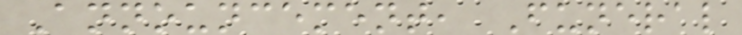Announcement, Funeral
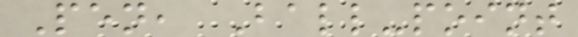Pen, Ball-point
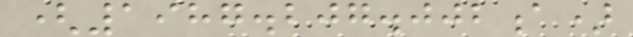(1987.207.002a)
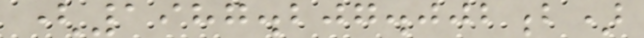(1987.207.002b)
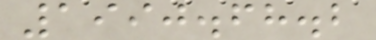1990.68.2
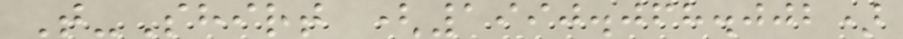T-Shirt (1990.068.002)
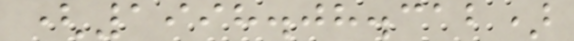(1998.08.312)
